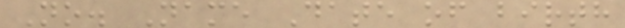No. Name Date of birth
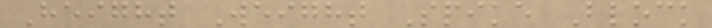Height Weight Spike Block
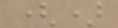()
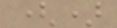()
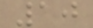10
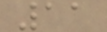11
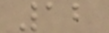12
